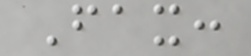Fax:
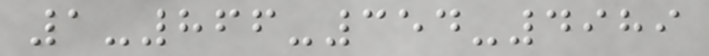1-866-354-4989
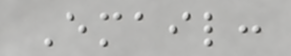Email:
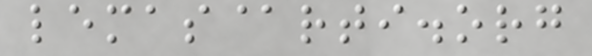lemas@rti.org
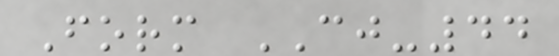Form CJ-44
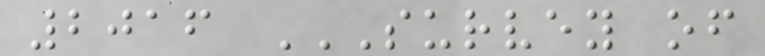2016 SURVEY OF
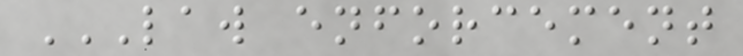LAW ENFORCEMENT
